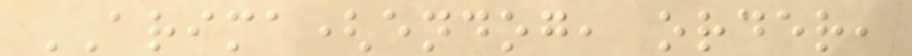ARIMA(endog, order,
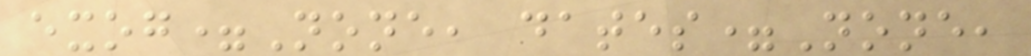exog=None, dates=None,
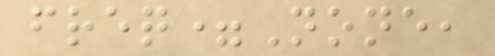freq=None,
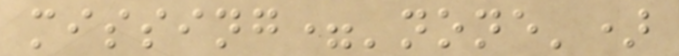missing='none')
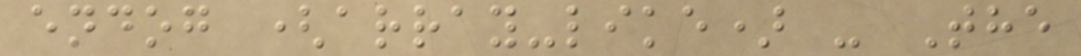endog (array-like) - The
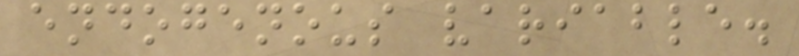endogenous variable.
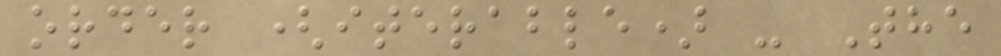order (iterable) - The
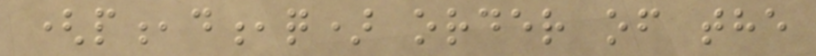(p,d,q) order of the
